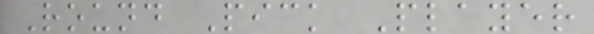Round Pick Player
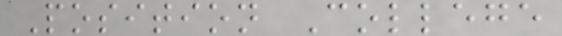Position College
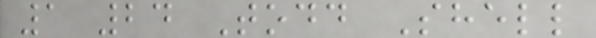1 24 Todd Shell
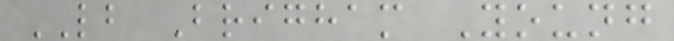LB Brigham Young
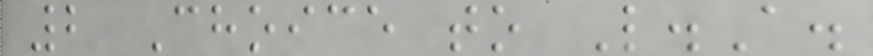2 Choice to L.A.
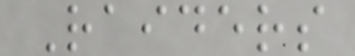Raiders
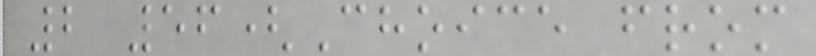2 56(Choice from
